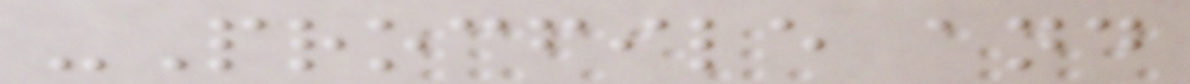-Procfile and
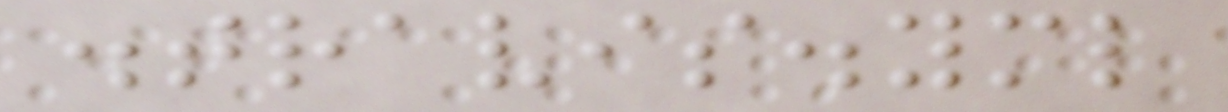.travis.yml
